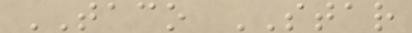TACO STAR
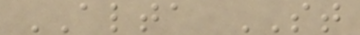ALTA ST
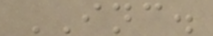INC.
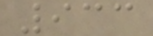933
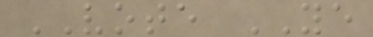VOTE YE
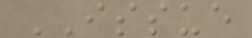ISSUE
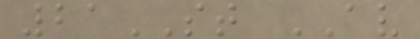21ST AV
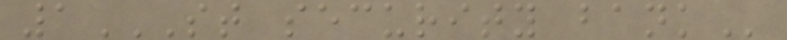1ST SECURITY BANK
